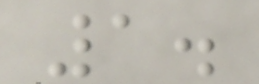1.
